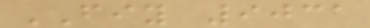FIY 9031
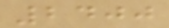2400
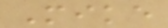Mike
